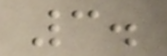3.
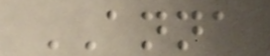ANNA
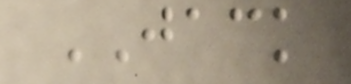JACK
